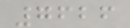7626
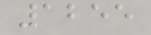1255
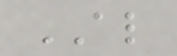AL
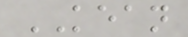KEAN
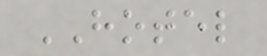HOTEL
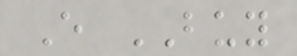E BUY
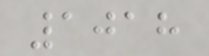1018
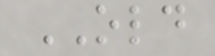OLD
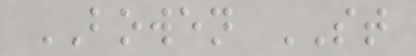BOWEN ST
